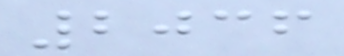2036
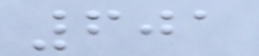601
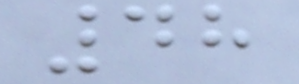48
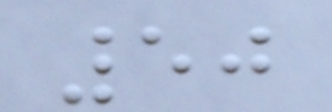50
